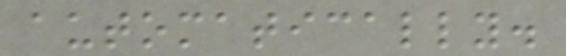automatically.
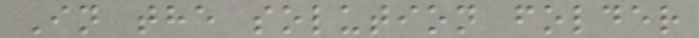In the solution folder
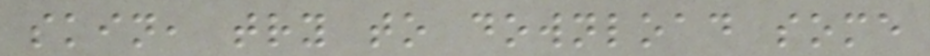skin, try to download some
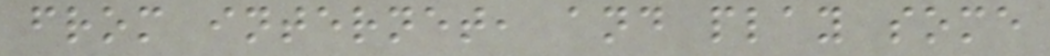from internet, and play some
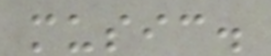music.
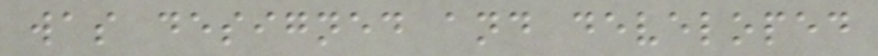was designed and developed
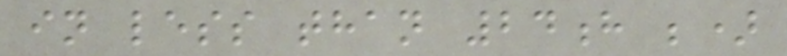in less than 24h ;)
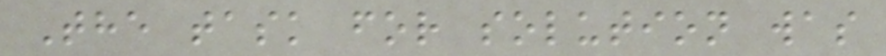The task for solution was
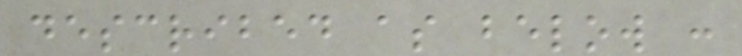described as below :
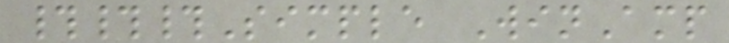###Simple WinAmp
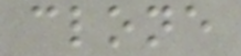clone
